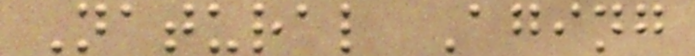Natural Aging
